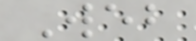Web
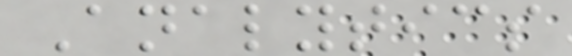Analytics
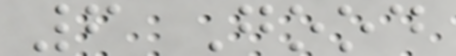6 Good
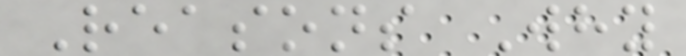Reasons Why
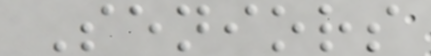Seniors
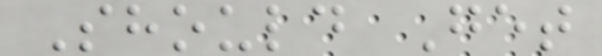Should Get
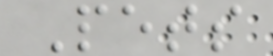Pets
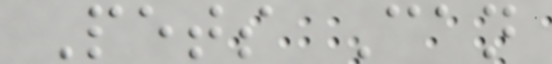Pets Can
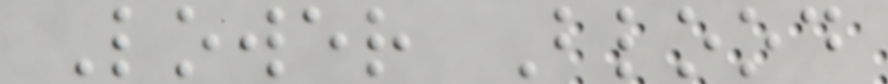Lower Blood
